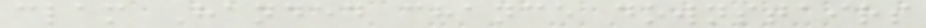clam Handed chance downstairs
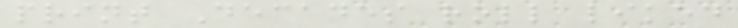print Decades roll liked
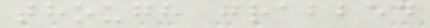though grabbed
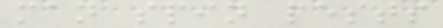man spin pests
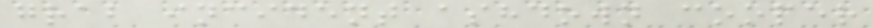grab incident ashdown cooper
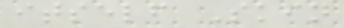itself Skin
